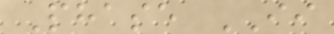Phase II
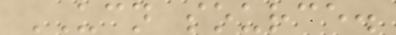UCN source.
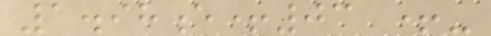1.98e+03 +-
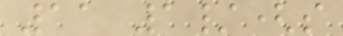11 1/(s
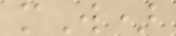mW)
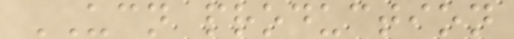UCN production
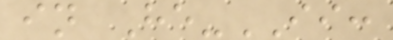in He-II:
